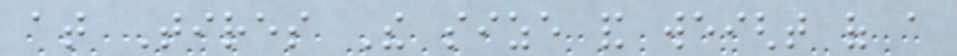at Tires The size and weight of a
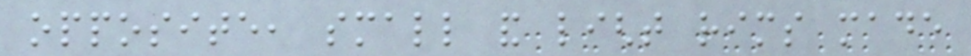opposite, small and light rims made
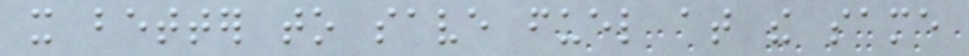it better to save fuel at the same
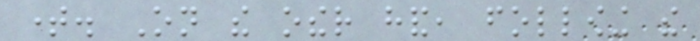time. On the other hand, following the
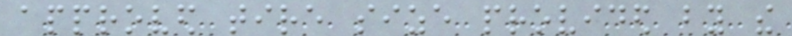approved tire size provided by the
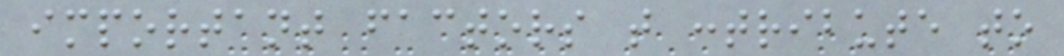important factors that contribute to
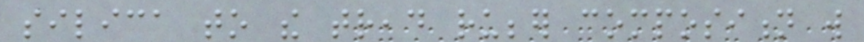silica to the tread rubber composition will
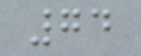74
